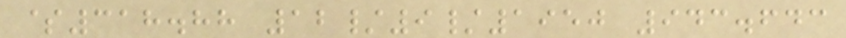$318.88 12/9/1950 943.643
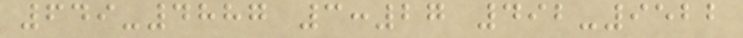649-4887 3:27 492-9522
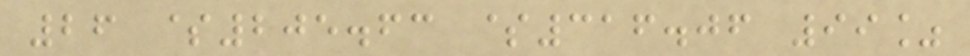26 $205.63 $316.06 99%
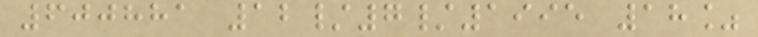600881 12/7/1995 18%
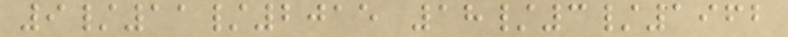9/11/2015 18/3/1962
